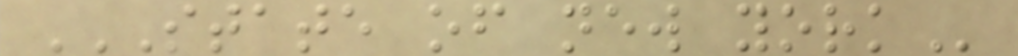STATE OF NEW YORK
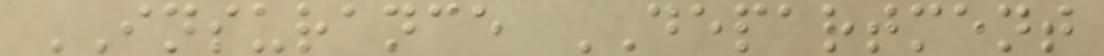INSURANCE DEPARTMENT
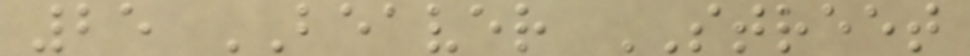25 BEAVER STREET
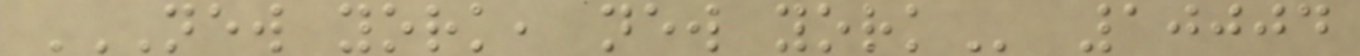NEW YORK, NEW YORK 10004
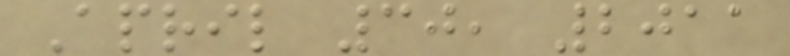April 30, 2011
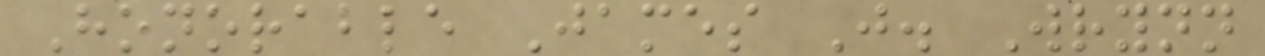Honorable James J. Wrynn
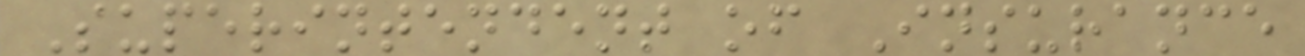Superintendent of Insurance
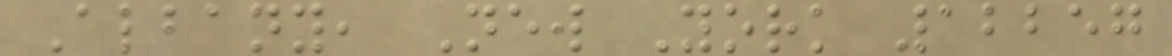Albany, New York 12257
